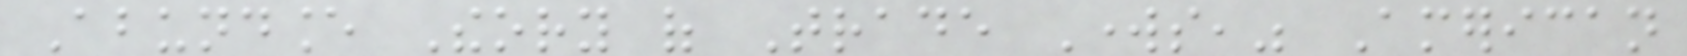Abundance Theory of Trade Works," American
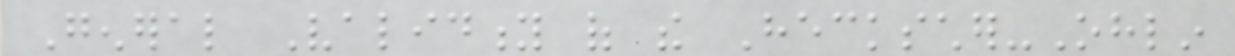General Validity of the Heckscher-Ohlin
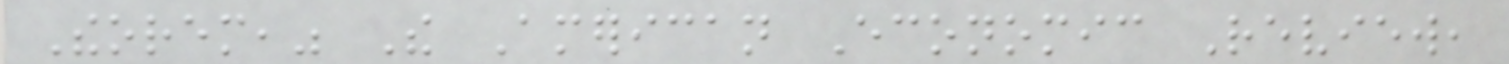Theorem," The American Economic Review,
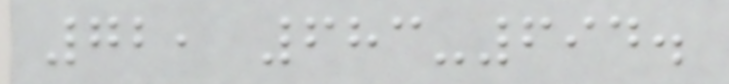72, 683-694.
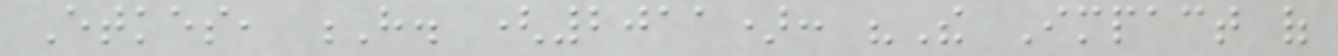Etkes, H. (2011): "The Impact of
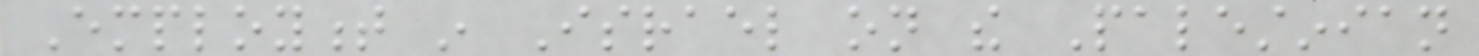Employment in Israel on the Palestinian
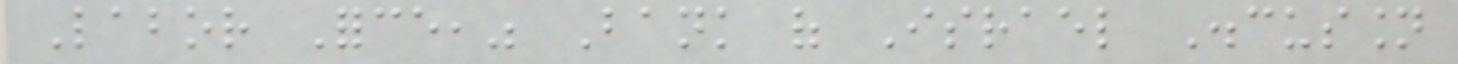Labor Force," Bank of Israel Discussion
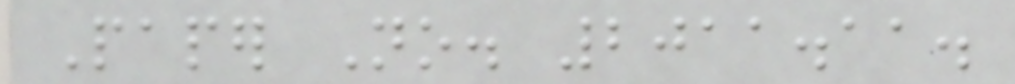Paper No. 2011.11.
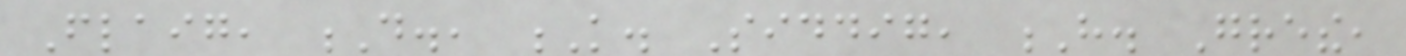Flaig, D., K. Siddig, H. Grethe,
